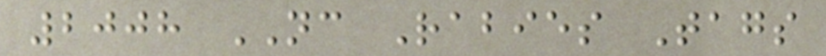2008 NC Rabies Tags
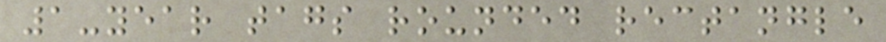1-year tags rounded rectangle
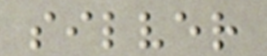silver
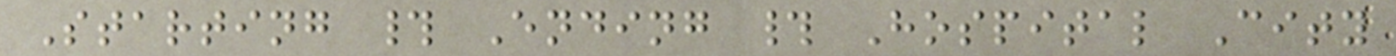Starting # Ending # Hospital City
